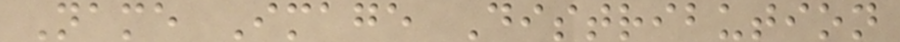Name Image Distribution
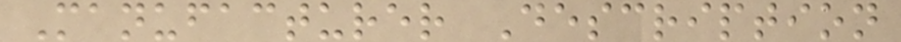Manufacturer Description
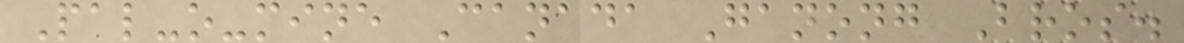Pal-o-mine Canada Ganong Bros.
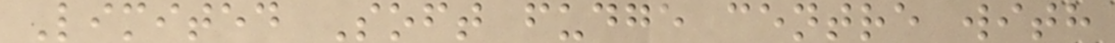Limited Soft fudge centre with
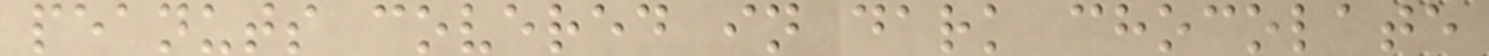peanuts covered in dark chocolate
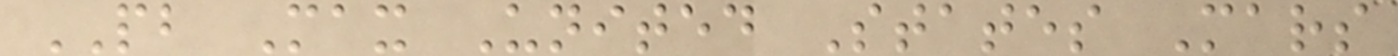PB Max United States Mars
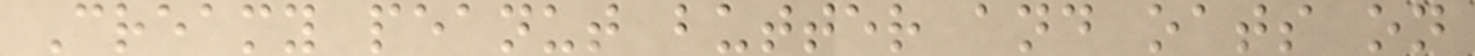Creamy peanut butter and oats on
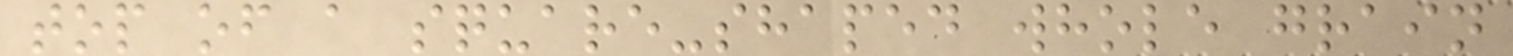top of a square-shaped whole grain
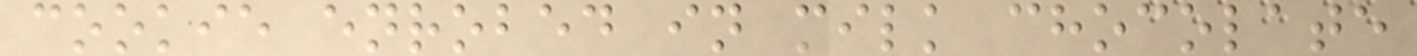cookie enrobed in milk chocolate
